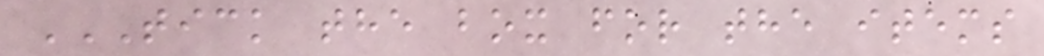TICK THE BOX FOR THE ITEMS
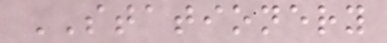STATIONERY
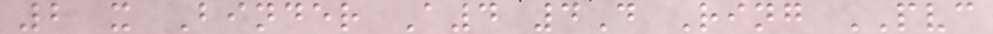2 x Binder A4 4D Ring PVC
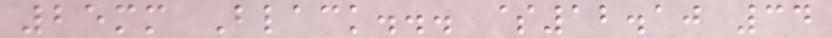25mm Black... $12.10 34
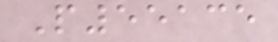P55135
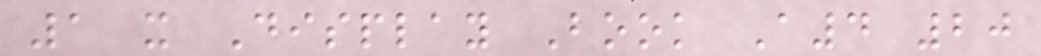1 x Display Book A4 20
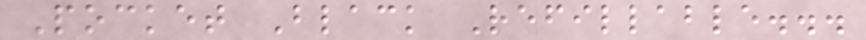Pocket Black Refillable...
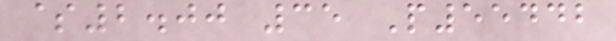$2.00 35 P55442
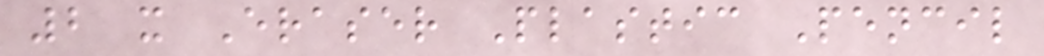2 x Eraser Plastic Pencil
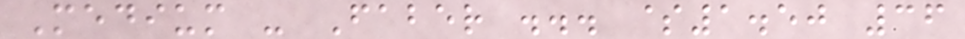Medium - Faber ... $1.50 36
